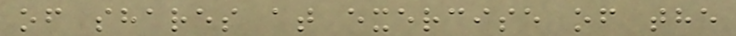of shares at exercise of the
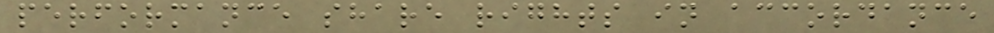performance share rights in accordance
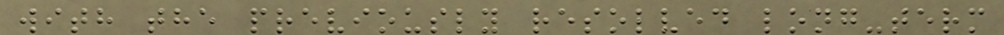with the previously resolved long-term
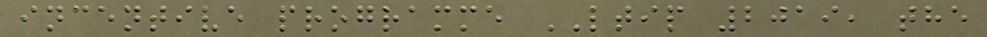incentive programme LTIP 2019, the
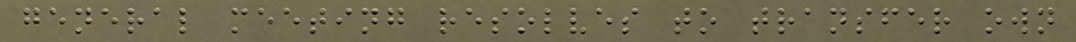general meeting resolves to transfer own
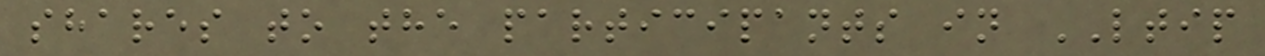shares to the participants in LTIP
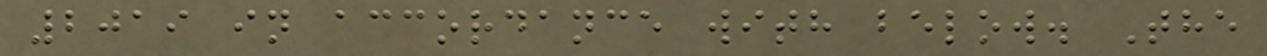2019 in accordance with below. The
